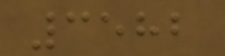3582
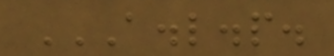A.L.P.
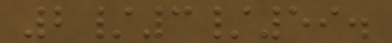2/3/59.
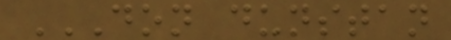DON DUNSTAN
